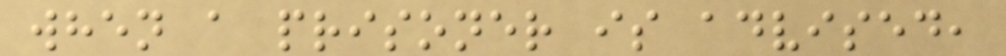when a prisoner is advised,
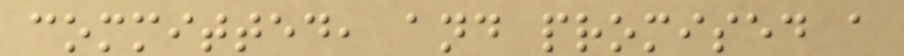committed, and promised a
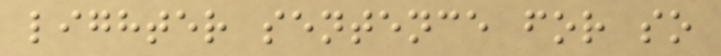lighter sentence for so
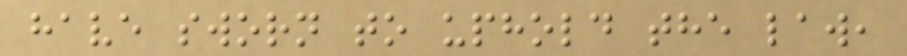have sworn to uphold the law,
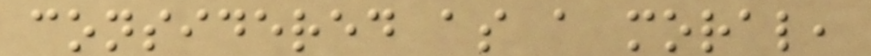considered as a moral,
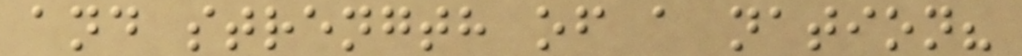and strength of a nation?
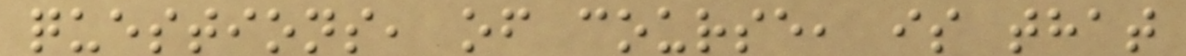questions, of course, is that
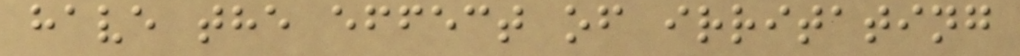have the effect of irritating
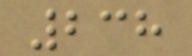238
